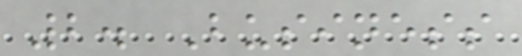2. Business
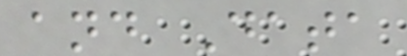and Data
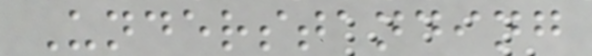Understanding
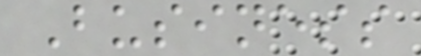Business
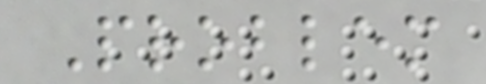Problem
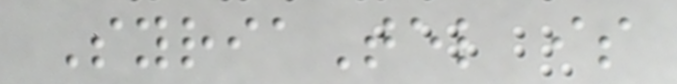SyriaTel is
